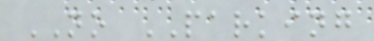NO PARKING
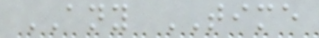ANY TIME
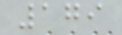179
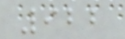922
